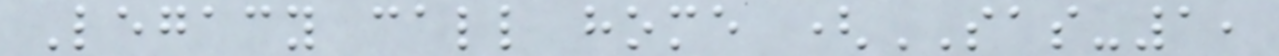Legacy call home (SAS-1,
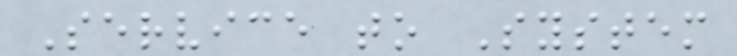Service to System
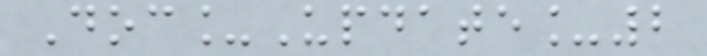Doc_Update_2
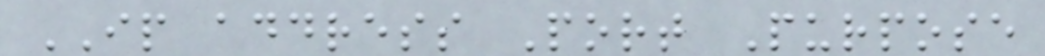IP address Port Purpose
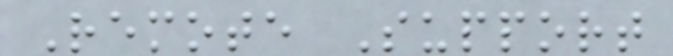Remote Support
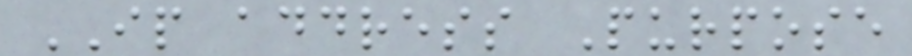IP address Purpose
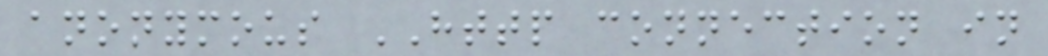anonymous HTTP connection in
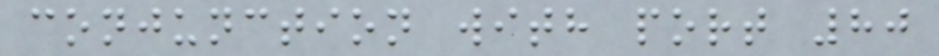conjunction with port 80
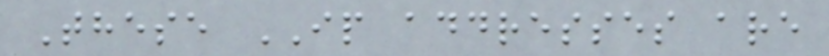These IP addresses are
